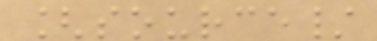[source/
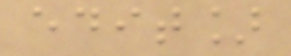edit]
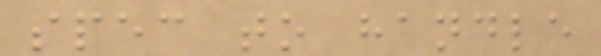spec to handle
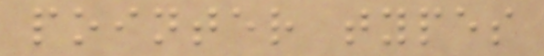pointer types
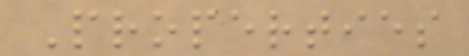Properties
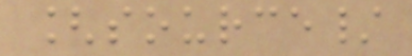[source/
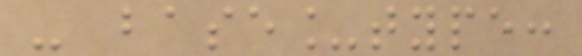- base_type:
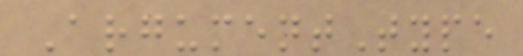ArgumentType
